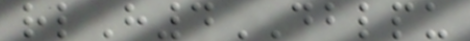rlH4DBLPU
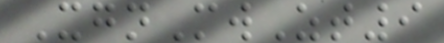XgnMwZt9
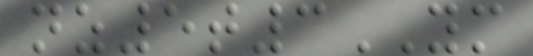nz5t3YM
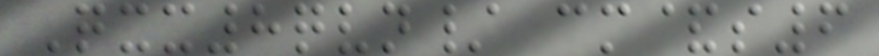Qxx8qvn/ cm&s6
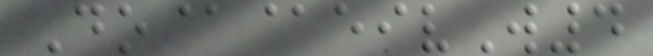Do@@eivW4
